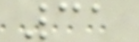31
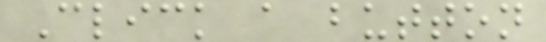Click a button
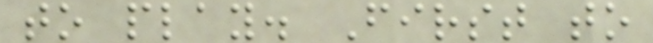to play. First to
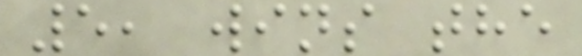5, wins the
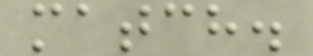match.
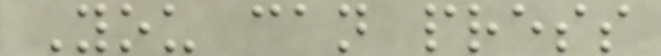You can press
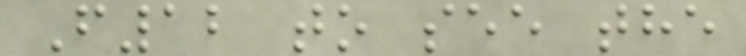F12 to see the
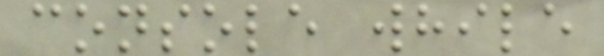console while
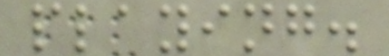playing.
